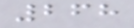268
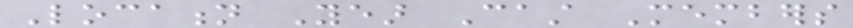Location Year Cast Members
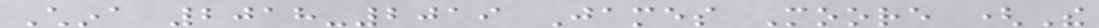China 2018-2019 James Moore (The
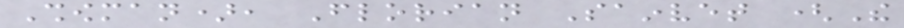Showman), Florian Sainvet (The
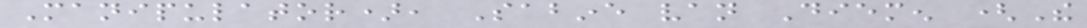Manipulator), Sabine van Diemen (The
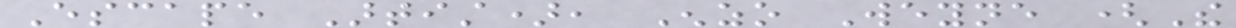Escape Artist), Enzo Weyne (The
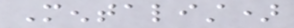Mentalist)
